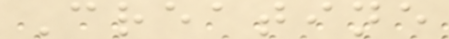Creatine
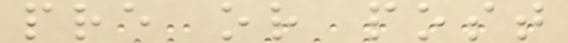pre or post
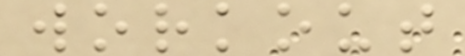workout
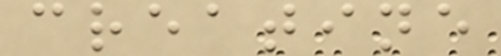creatine
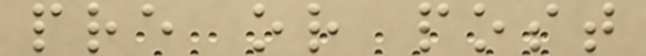pre or post
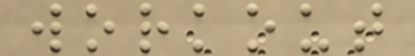workout
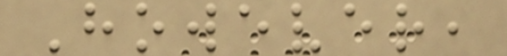However,
